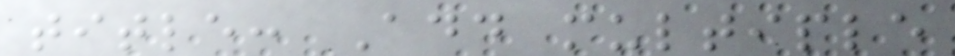title: Add multiple
